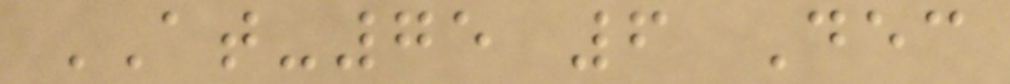AT-75 6 Dec
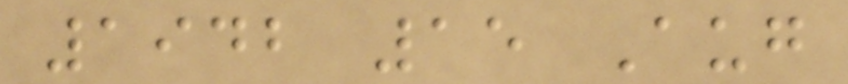1942 15 Aug
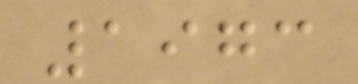1973
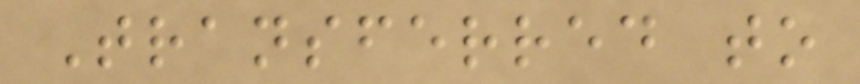Transferred to
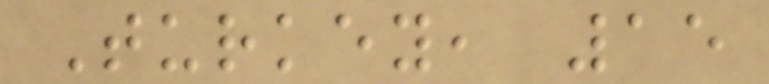Turkey, 15
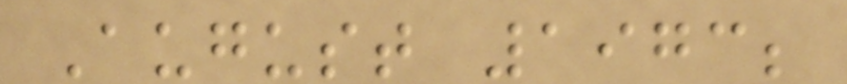August 1973;
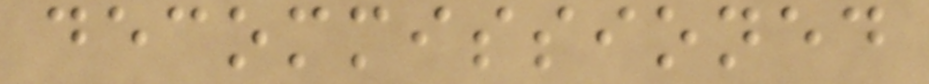decommissioned
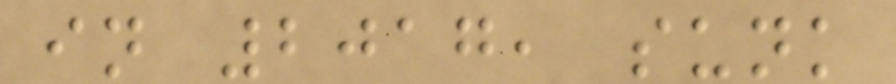in 2017, sunk
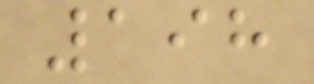198
